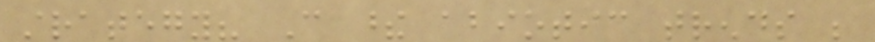strategy? Can these abiotic trends be
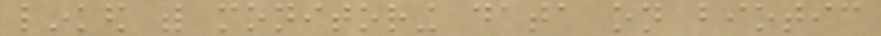linked with monitoring data on biotic
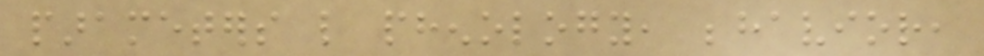parameters like phenology, behavior,
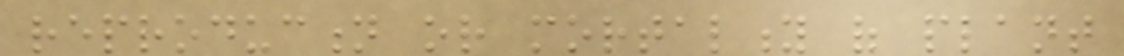reproduction or mortality of plant
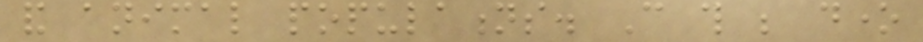and animal populations. Can this be done
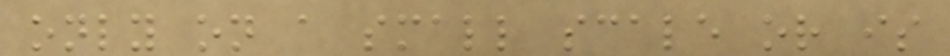only on a small scale or is
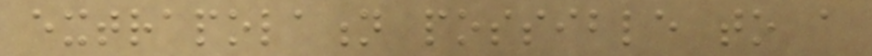extrapolation possible to a
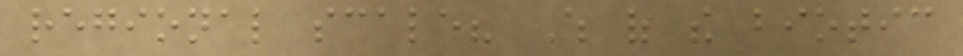regional scale? Which of the biotic
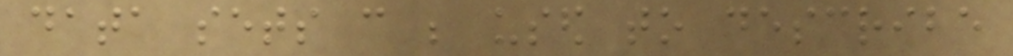data sets can be used to describe
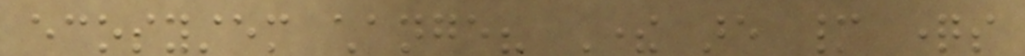ecosystem change? There are many questions
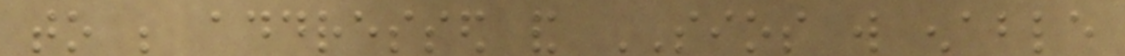to be addressed and SIOS will enable
